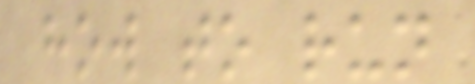how to run
